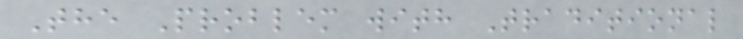The Problem with Traditional
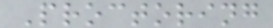Proctoring
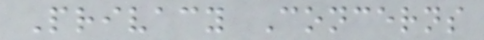Privacy Concerns
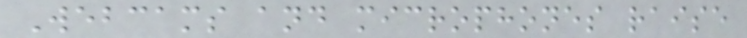Webcams and microphones raise
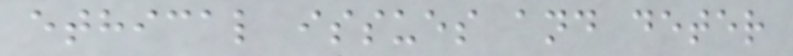ethical issues and deter
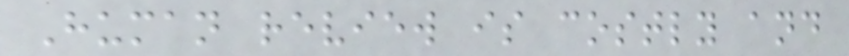Human review is costly and
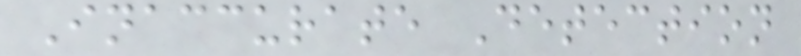Inaccurate Detection
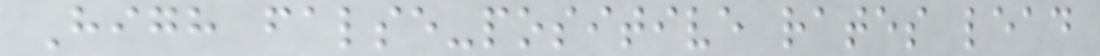High false-positive rates lead
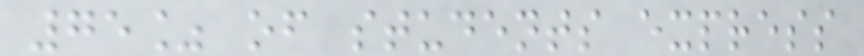75% of students express
